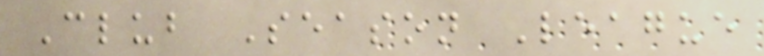Club Season League
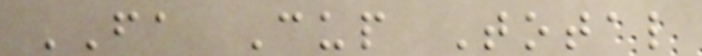FA Cup Total
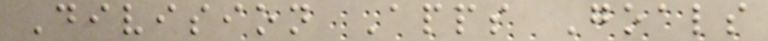Division Apps Goals
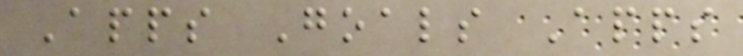Apps Goals Apps
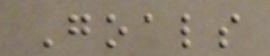Goals
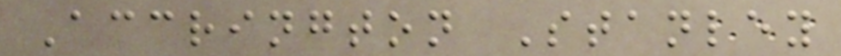Accrington Stanley
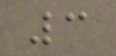3
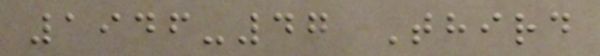1946-47 Third
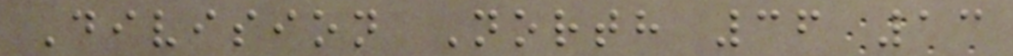Division North 36 13
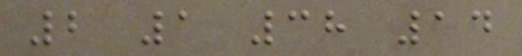2 1 38 14
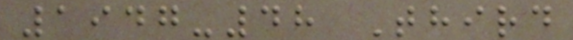1947-48 Third
